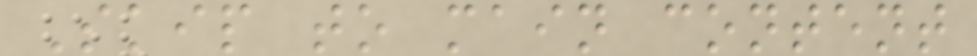Skip to main content
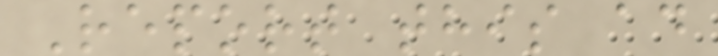Report this ad
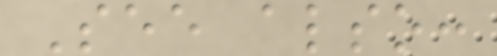See also:
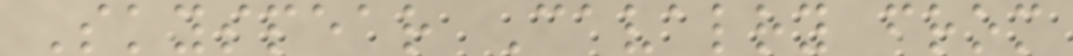Skyspear Cavalry from
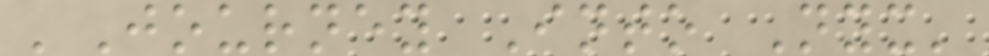'Journey Into Nyx'
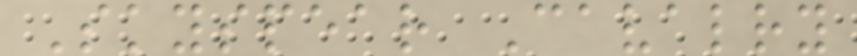Skyspear Cavalry
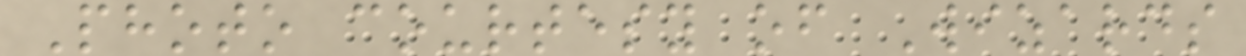Photo courtesy of Wizards
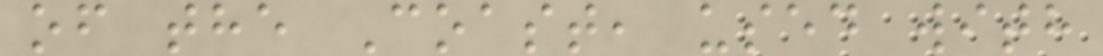of the Coast, used with
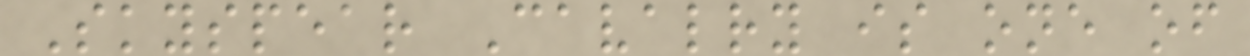Skyspear Cavalry is one of
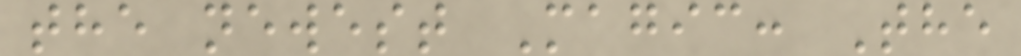the newest Magic: The
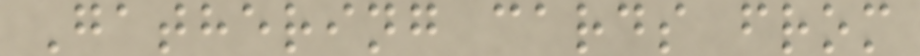Gathering cards from
